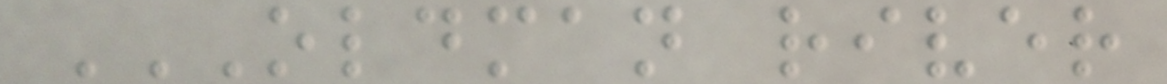OLDMAN RIVER
